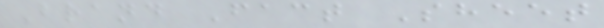Brand Fact Sheet
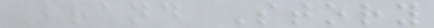Brand Story
